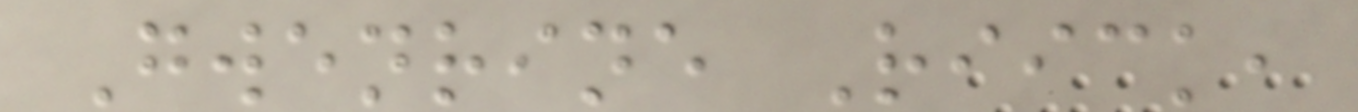Gwenrine Riick,
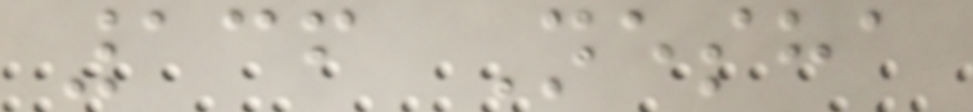136 Nesha
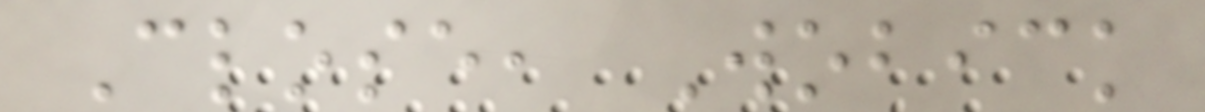Close, Wobick
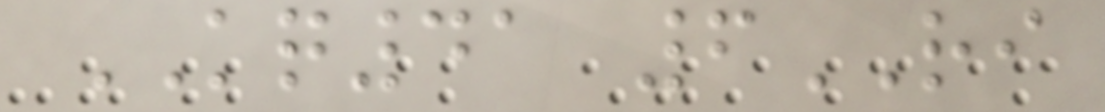KQ41 6RI
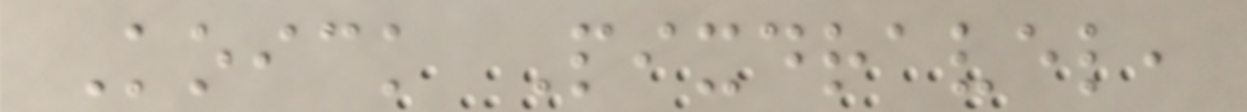Koick Pixdravel,
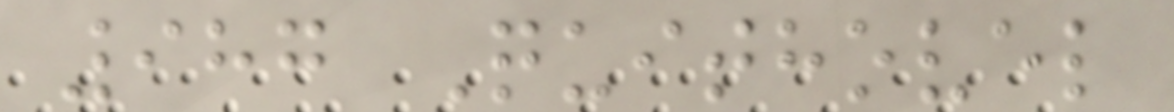987 Quithovel
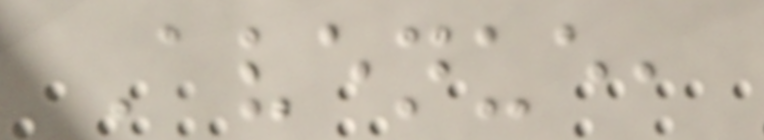Avenue,
